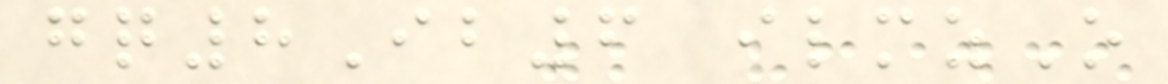gq8Ib6 ilmzO
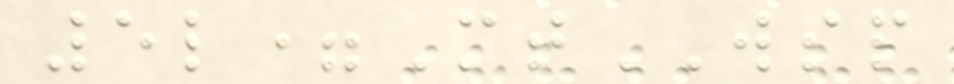5l=MtWSP
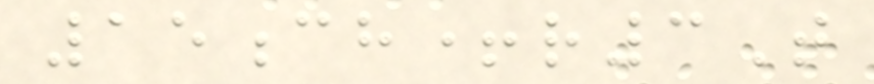15ch+r3T
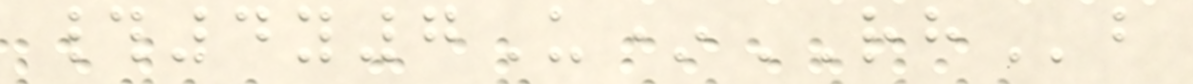#4y7U*RHb
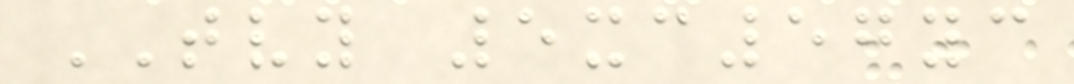TVY 5xc57yc
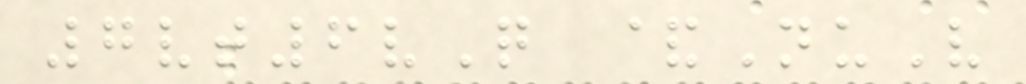7vt6vQ &NuV
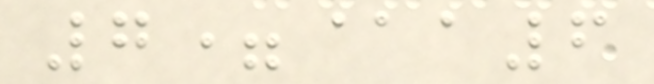7=@a6
